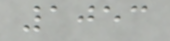1053
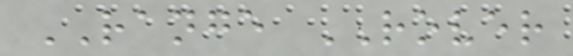RANGE ROVER
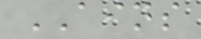AINS
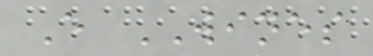E WINES
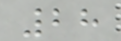28
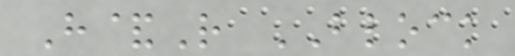H&R BLOCK
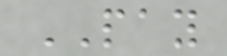PAY
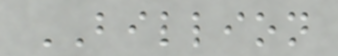BILLION
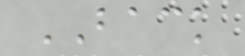BACK
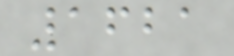1621
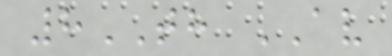8TH AV
